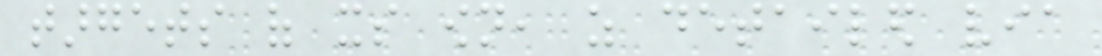targets of its own, as detailed via
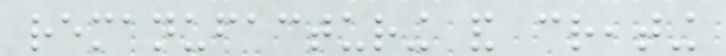remanufacturing and creating
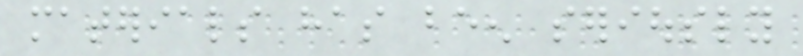materials has been seriously
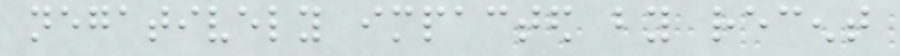negatively impacted by recent
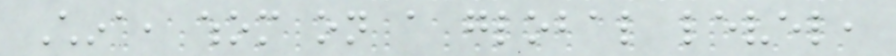China, whom on a global level,
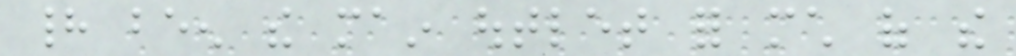had been the main outlet for much of the
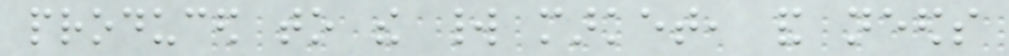produced to the world market, and needs
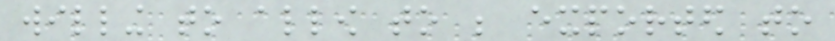willing to allow to be exported to
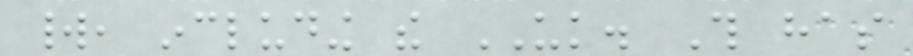world, including the UK. This has
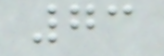73
